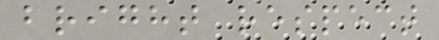bright respect
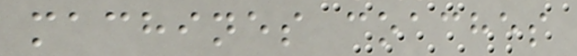machines coaches
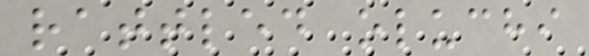rattled oluchi
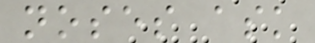noses ask
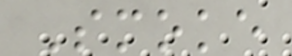Smoke
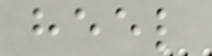heel
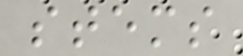stems
